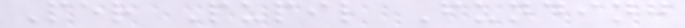Per Pupil Funding
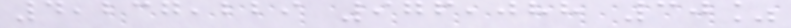4,237,229 976,088 30%
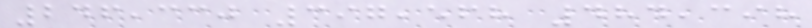246,330 397,568 484,398
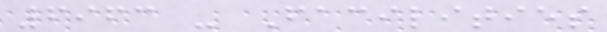6963 - Facilities
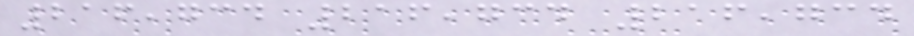216,734 216,734 216,734
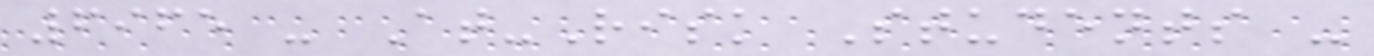6965 - At-Risk Students -
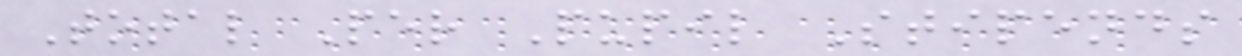Total Per Pupil Stipends
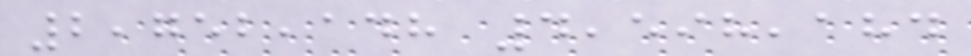2,752,148 4,598,184
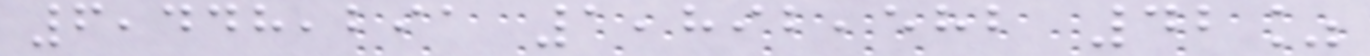6,448,291 1,892,582 42%
